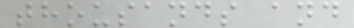thousands and
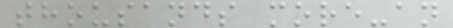thousands more-an
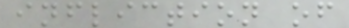infliction of
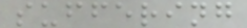suffering
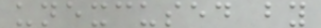unexcused by
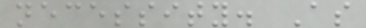necessity. As
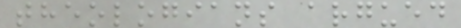theologians argued
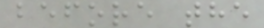before the
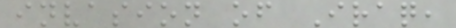invasion of Iraq,
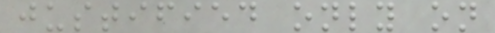justified only on
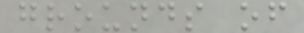grounds of
